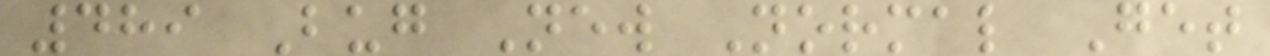489 Bug New Normal Get
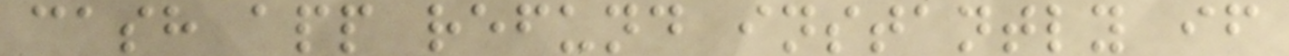cash app refund instantly if
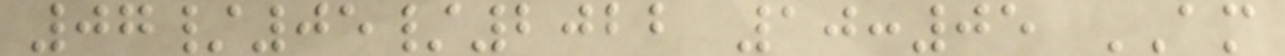07/05/2022 10:05 AM
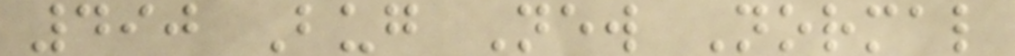490 Bug New Normal
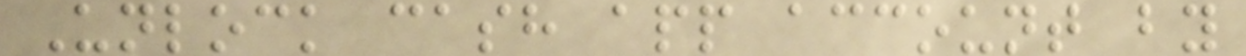Unlock cash app account by
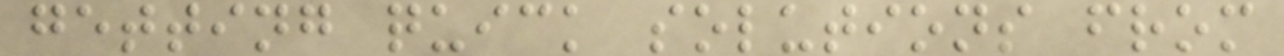getting quick solutions from
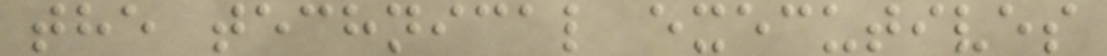the technical executives
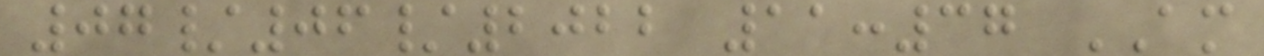07/06/2022 11:37 AM
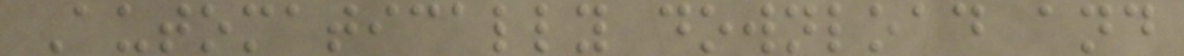Automatically download and
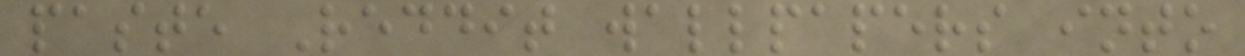paste Reddit wallpapers into
